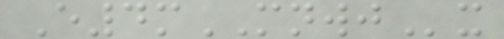E4mMNWJx
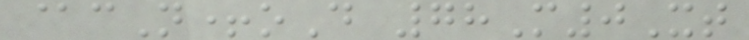@cN+oD 78M0Xt
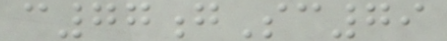c77gSc79
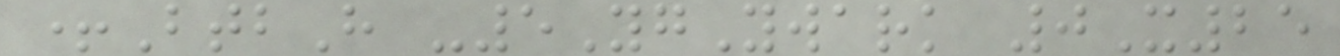+BtbH -5YgYwark 0X25
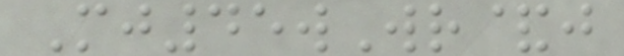Mj45wWr&j
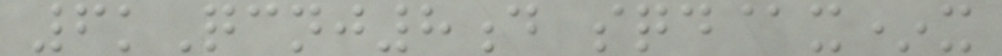6kQcnj8d sqd@x*x
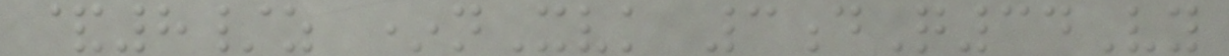&8/z *nXvk 3dQ34Vy
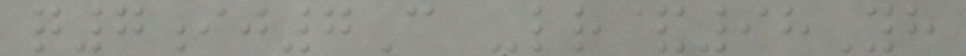q7ij7C -lr&98Yh
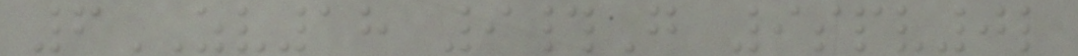6ZV18 9#G 9spv0l
